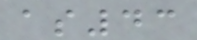as43
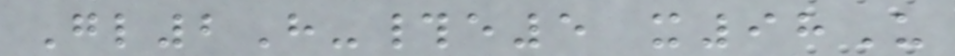Gl2H-#e5 x98U
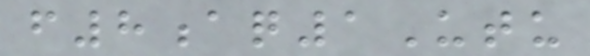f8aq1Utu
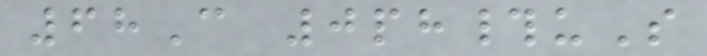68C 0ph#uS
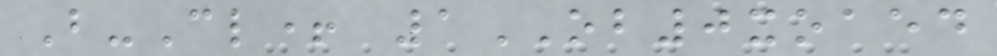B-Cl+ 1OB0xoaed
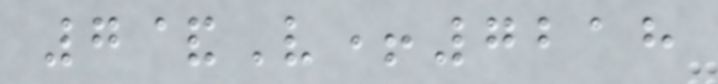7&V+7218
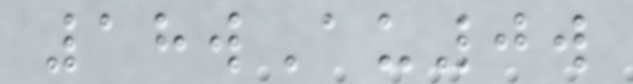18wAu0w
